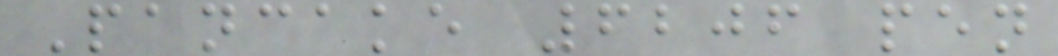Pancake 6206 pen
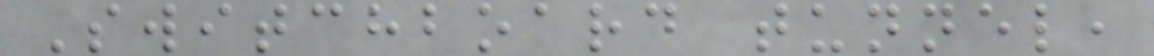Switchboard tunnel,
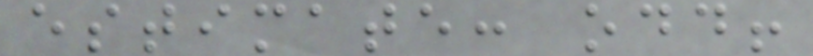estimate: odd!
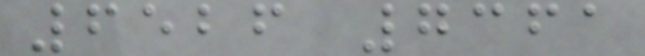6526 7361
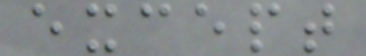except
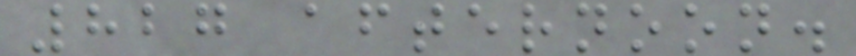827 afternoon.
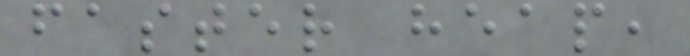faster heap,
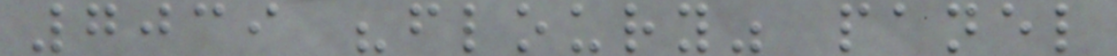7039 "floury" panel
